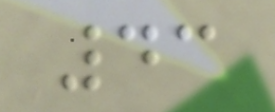43
